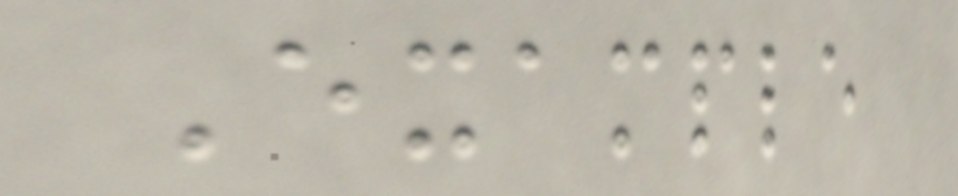Example
